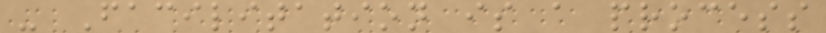- Facilitation is a process
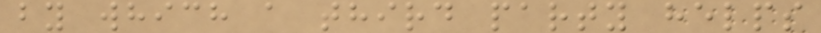by which a third party helps
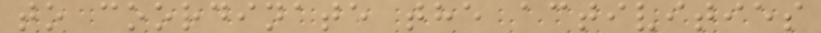to coordinate the activities
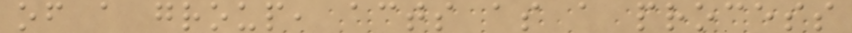of a group, acts as a process
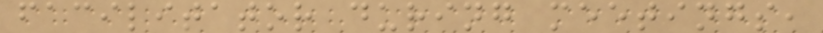facilitator during meetings,
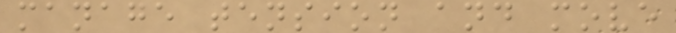manage tension and move
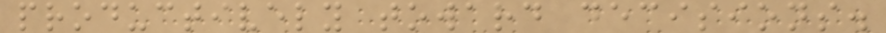productively toward decisions.
